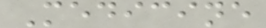Medicine
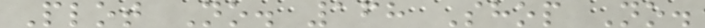Plot No. 168 Shop No.
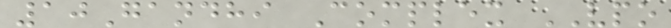10Gandhi Complex VPO
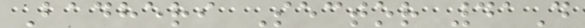Badheri Sector 41D
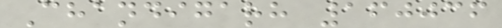Chandigarh 160036
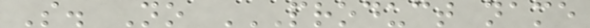S. No PRODUCT NAME
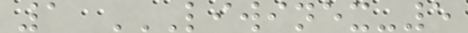1 LIWINEX-5
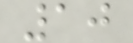10
